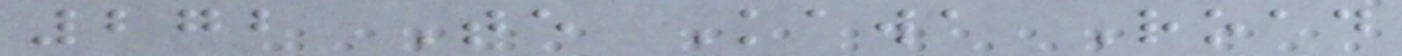272 Te Kawa Road
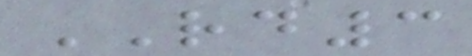RD3
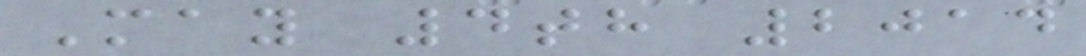May 4th 2014
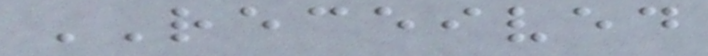RECEIVED
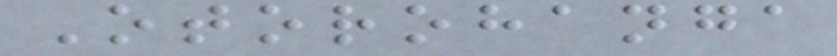Otorohanga
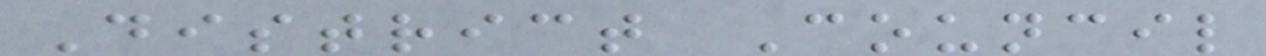District Council
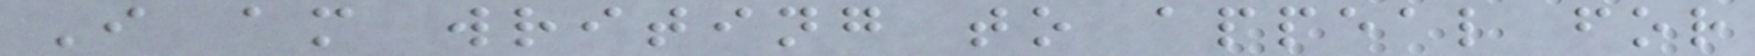I am writing to appeal for
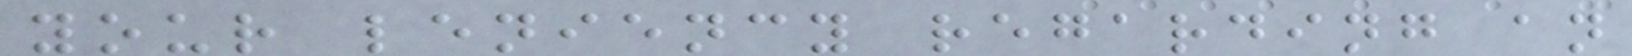your leniency regarding an
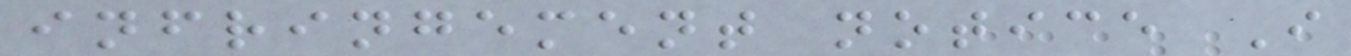infringement notice I
